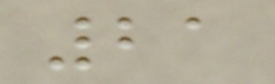21
